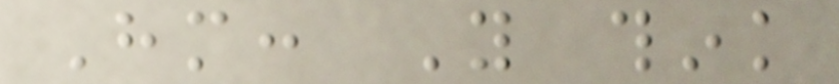Him: You think
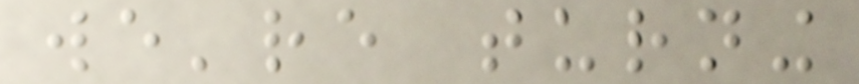we're turning
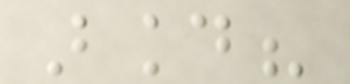around?
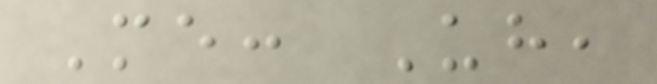Me: Uh,
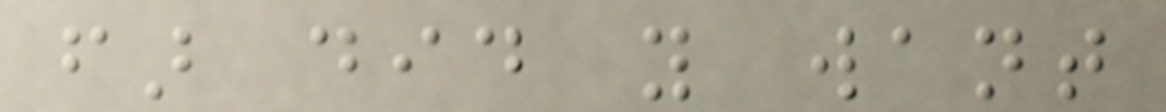far did you want
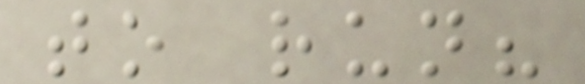to run?
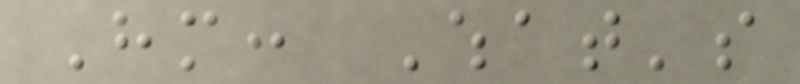Him: What's
